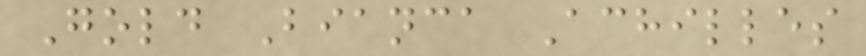Gold Bianca Achilles
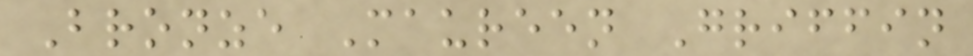Bronze Maureen Griffin
